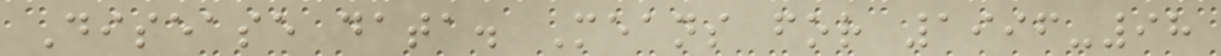Disease data. Means for 1996-98
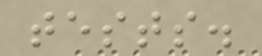tests.
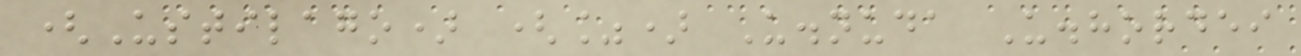(Ustilago) (%) U.nuda U.hordei
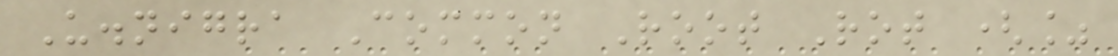U.nigra Common Root Rot (%
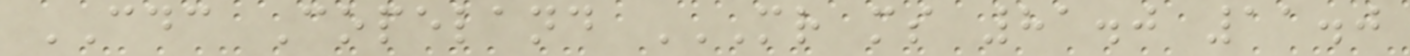CDC Copeland MR MS 81.0 11.0
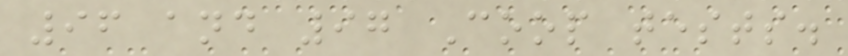96 and 97 Coop tests.
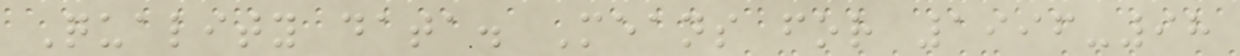Quality data. Means for 1996-98
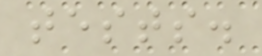tests.
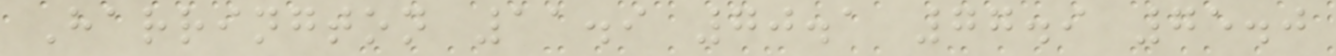Harrington 11.9 70.1 77.9 75.0
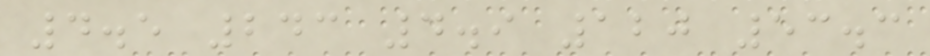4.5 243 4.9 120 53.3
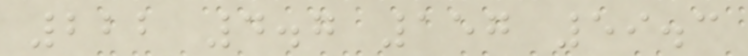222 4.7 157 59.3
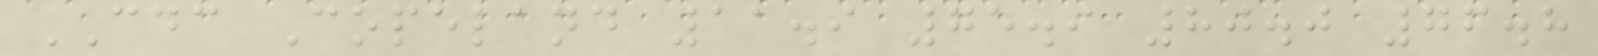CDC Copeland 11.9 75.9 80.0 76.8
